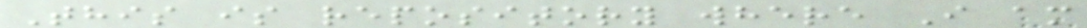This is repository where I am
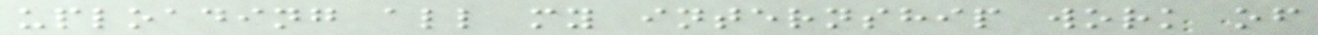uploading all my internship work of
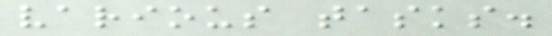various tasks.
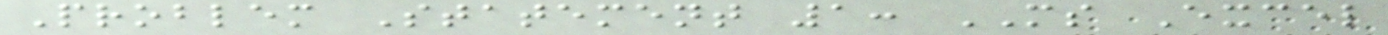Problem Statement 1: MS Excel
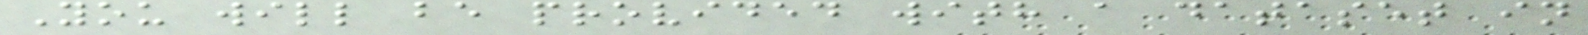You will be provided with a dataset in
